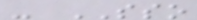- SSO
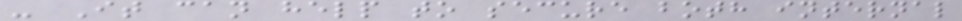- It can help to secure both internal
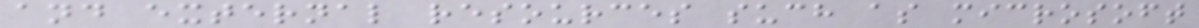and external resources such as microsoft
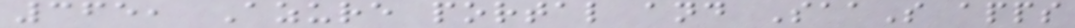365, Azure portal and SaaS apps
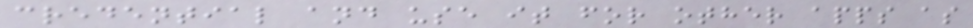credential and use it for other apps as
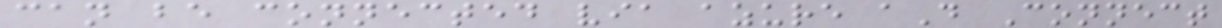can be connected via azure aD Connect
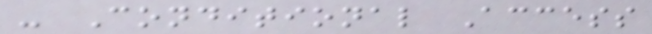- Conditional Access
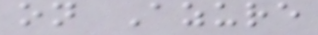on Azure
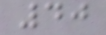40
